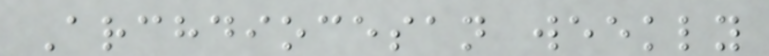Archdiocesan weekly
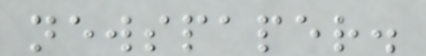newspaper.
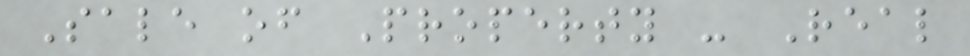Sale of Property - Real
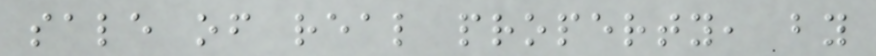sale of real property, by
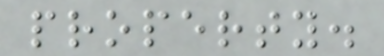property.
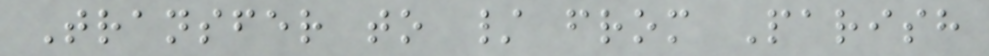Transfer to / from Parish
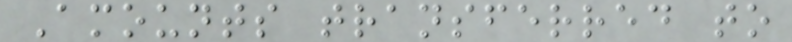Amounts transferred to
